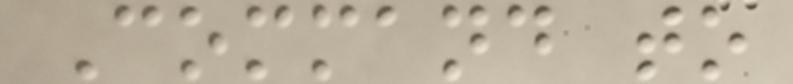Command to
